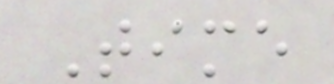Time
